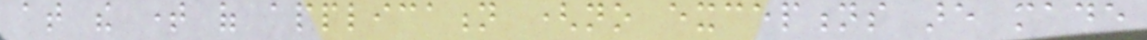at the time of application (no exceptions are made
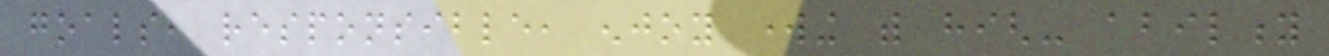goals, responsible, enjoy working with high- ability
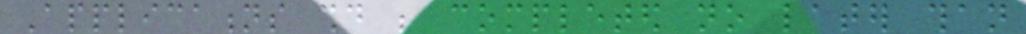Applications should be completed no later than
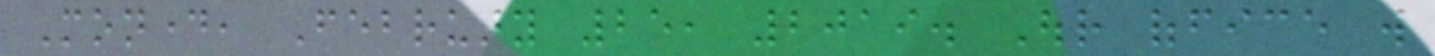Monday, February 25, 2019. Our office will
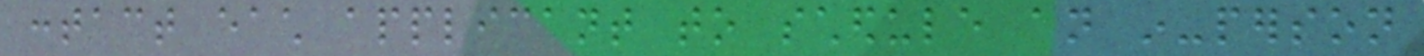contact each applicant to schedule an in-person
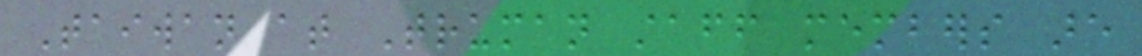Taiwan at Truman staff members are
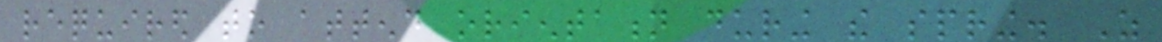required to attend orientation during the spring. As
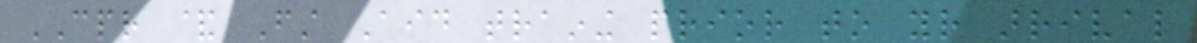CPR & First Aid training prior to your arrival
